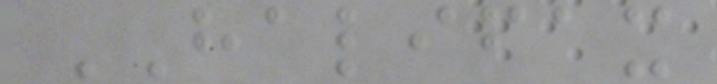HALIFAX
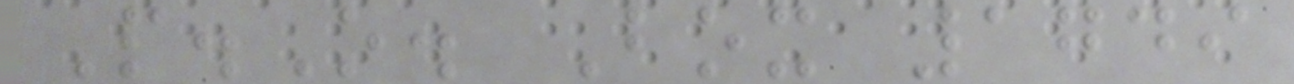P.O. Box 1749
